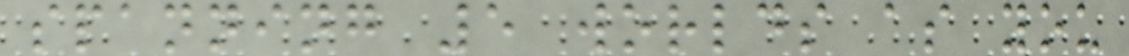spanning 5 worlds as you
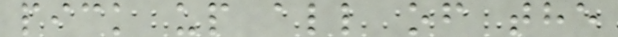pick up all of the
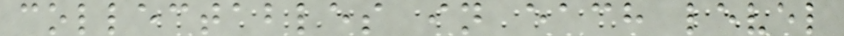collectables in each level
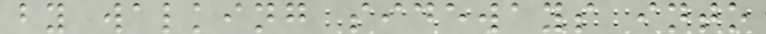by walking sideways into
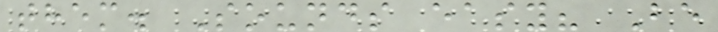them. Sounds easy? Be
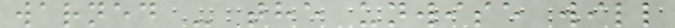warned - the unwise will
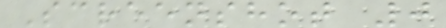Screenshot 0
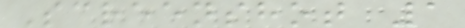Screenshot 1
